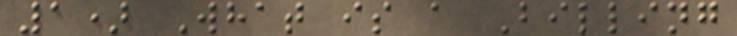1) What is a Billing
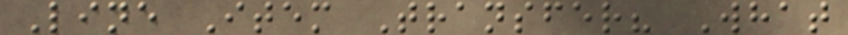Line Item Transfer? What
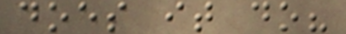does it do?
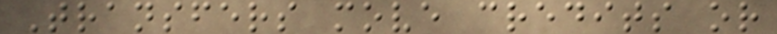Transfers move credits or
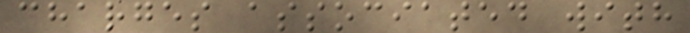charges associated with
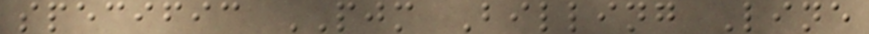specific PJM Billing Line
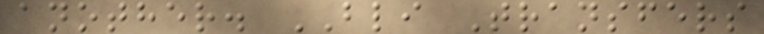another. BLI Transfers
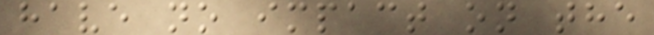have no impact on the
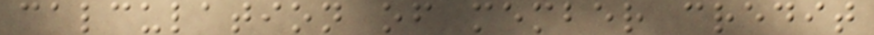calculation of member credit
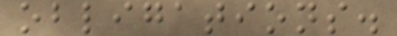obligations.
